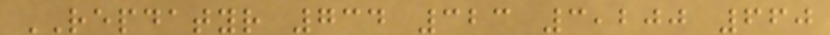REPDATYR 734 323 3,200 660
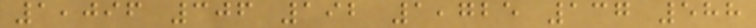1,096 306 192 1,725 137 588
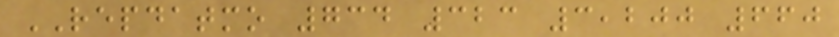REPDATMO 734 323 3,200 660
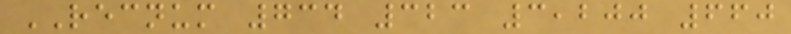RECNUM 734 323 3,200 660
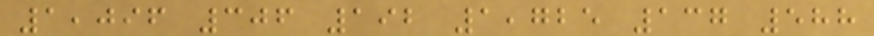1,096 306 192 1,725 137 588
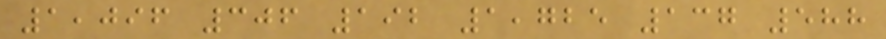1,096 306 192 1,725 137 588
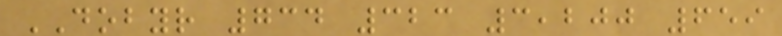DOBYR 734 323 3,200 659
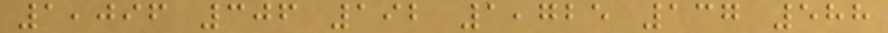1,096 306 192 1,725 137 588
